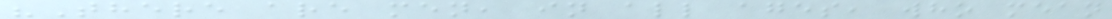"There are men, in all ages, who mean
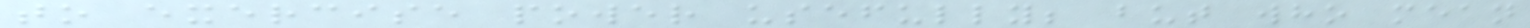to exercise power usefully; but who mean
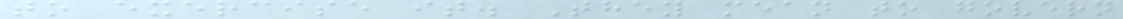to exercise it. They mean to govern
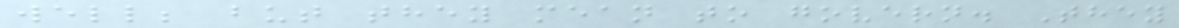well; but they mean to govern. They
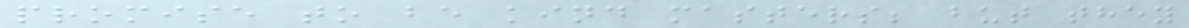promise to be kind masters; but they
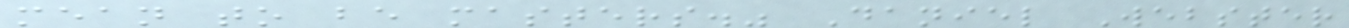mean to be masters." Daniel Webster
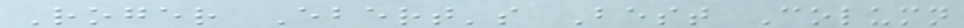Roger Ebert's Best Column
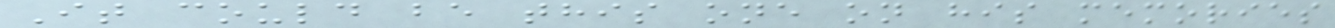It could be this one on his memories
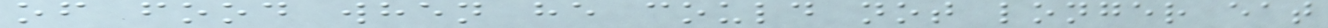of food when he could not longer eat
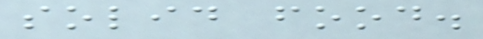solid food.
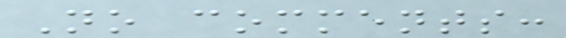No comments:
